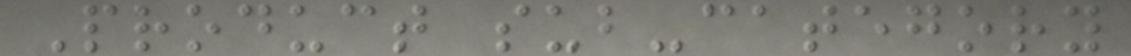Product sub-category
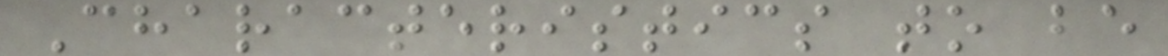Characteristics to be
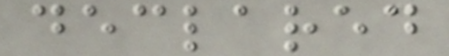declared
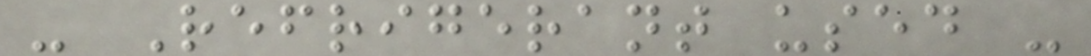- Refrigerant used -
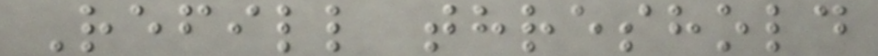Refill threshold
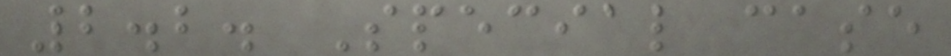2.2. Special case
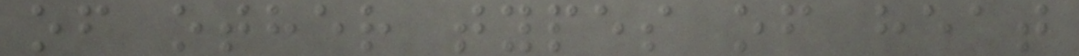of other types of heat
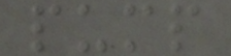pump
